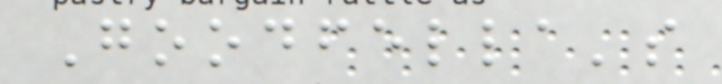Goodfella's
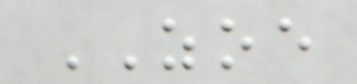ZOE
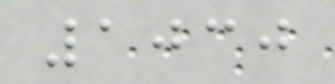1030
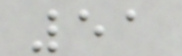51
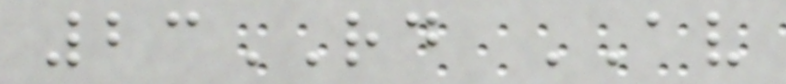23RD AV
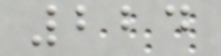224
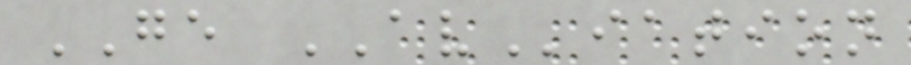GE AViation
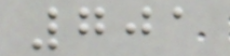701
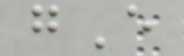gE
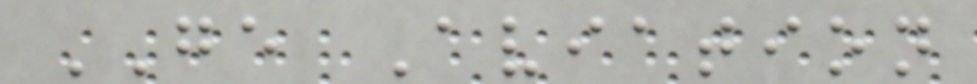GE Aviation
